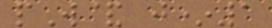pW& j*1
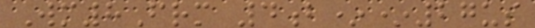Wm8Frm 4b**27us
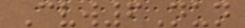Cvw6Nun
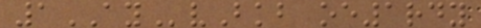1AYvBkb oe1rdy
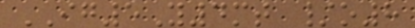IG5Y4mt /o8
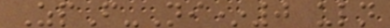ZpF-Ni*0 uln
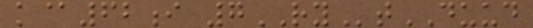k@62i 7RYtDUUD
